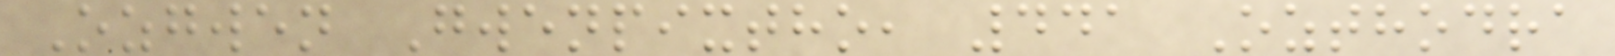Ozgwen Gwenpixtho, 441 Ozthodra
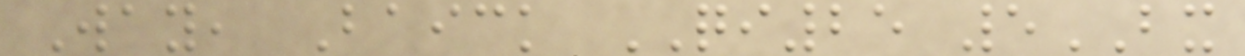Way, Baick QI25 5BX
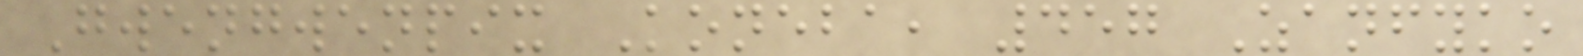Gwengwenpix Koneba, 457 Zanfyko
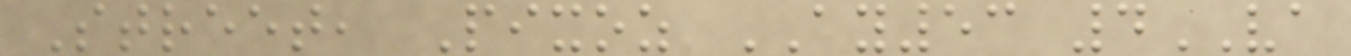Street, Pixoz AY53 4VA
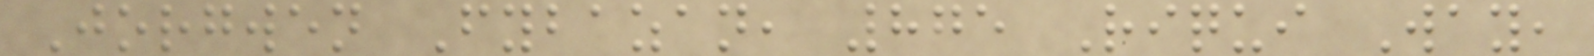Jorgwen Fybazan, 875 Riqui Way,
